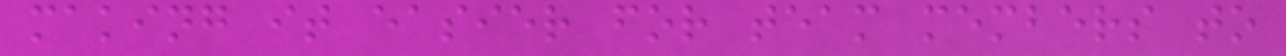making it easier for team members to
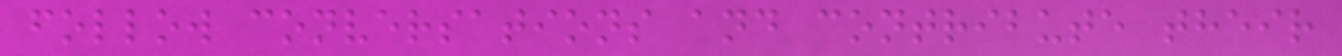follow conversations and contribute their
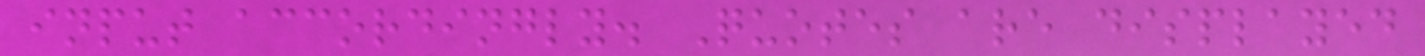input accordingly. Quotes are displayed
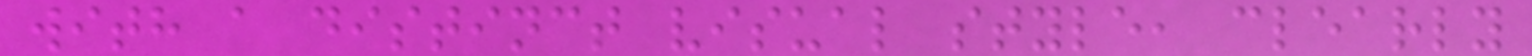with a distinct visual style, clearly
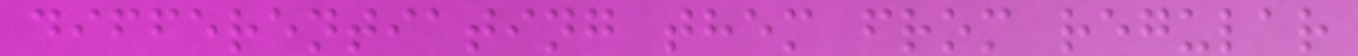differentiating them from regular
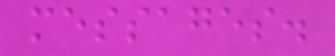messages.
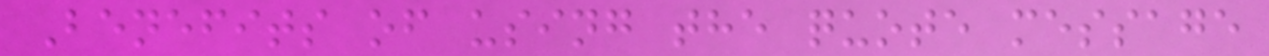Benefits of using the quote message
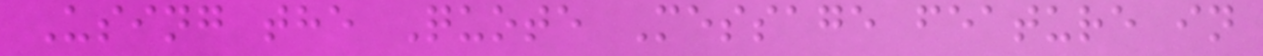Using the Quote Message feature in
